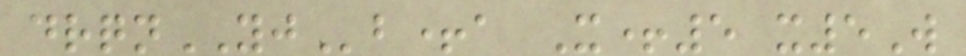drqnYJb+a X+5 x5W
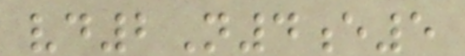vd2N4e5
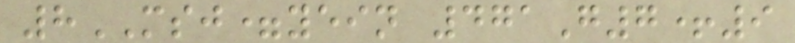8MSJ=yein 471G7+9
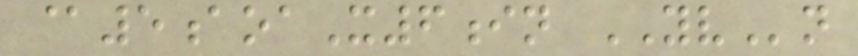@5aoaX6in YVn
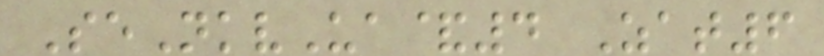SeNkvUa&4 Zat6
